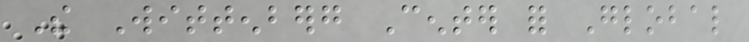The Wittenberg Center for Global
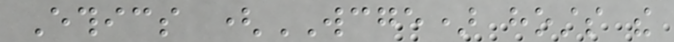Ethics (WCGE) hosts the
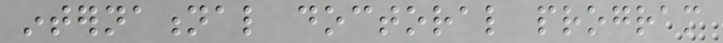international doctoral program
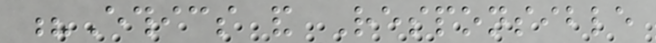?Ethics and Responsible
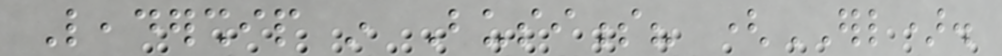Leadership in Business? (ERL).
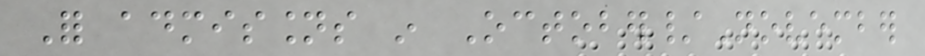For admissions in October/November
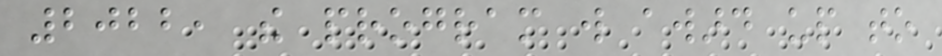2022, the program will award up to
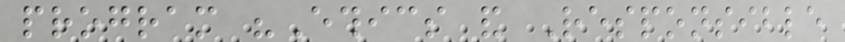program "Ethics and Responsible
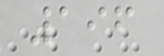196
